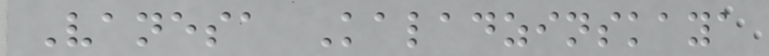Vanesa Kaladzinskaya
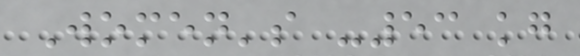Women's -53 kg
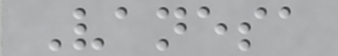Vanesa
